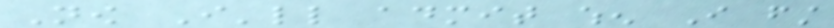Now I'll admit when I first
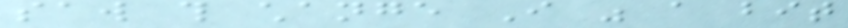saw this change I was a bit
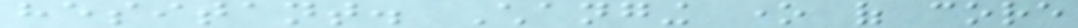hesitant. Changing one of core
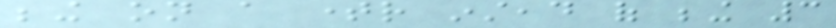being on a timer instead of being 3
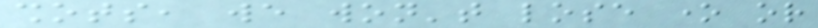shots, we won't lose one or
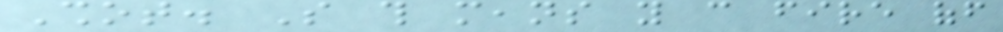Shot. So this means you can fire off
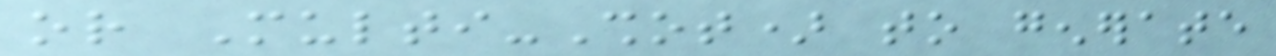or Multi-Shot) to generate
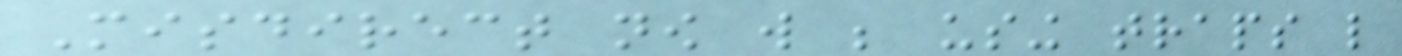Misdirect now will be using traps like
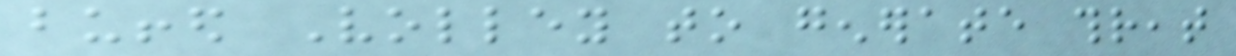buffed Volley to generate threat
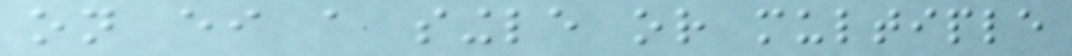on either a single or multiple
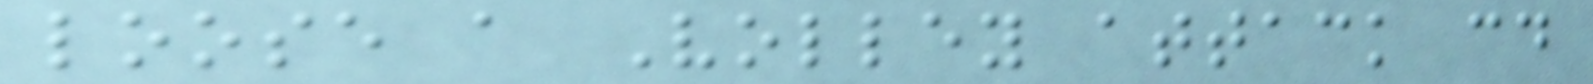loose a Volley attack could
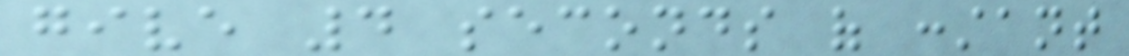give 4 seconds of constant
